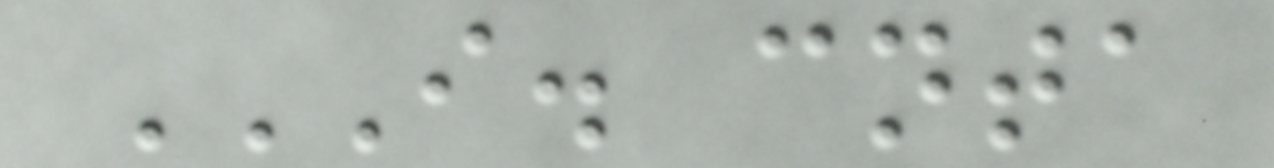I. CNTA
